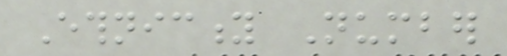Ethnicity Number
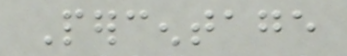Percentage
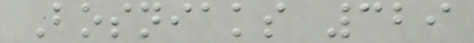Bosniaks 329
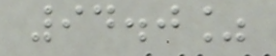94.0%
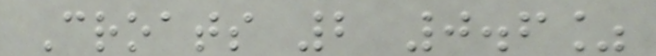Croats 2 0.6%
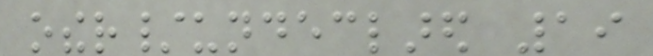other/undeclared 19
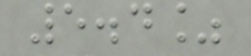5.4%
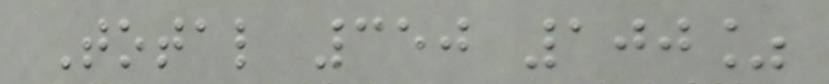Total 350 100%
